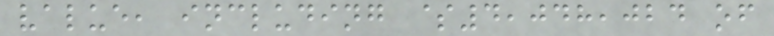value, including $4,048,024 of
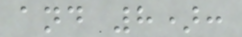and 8):
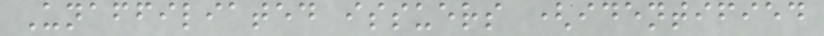Unaffiliated issuers (identified
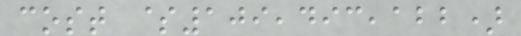cost $109,493,122)
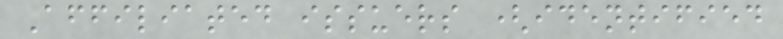Affiliated issuers (identified
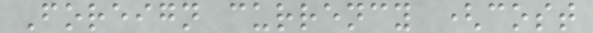Foreign currency (cost
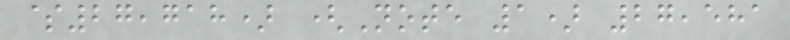$27,718) (Note 1) 27,581
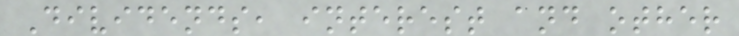Dividends, interest and other
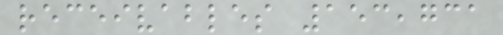receivables 153,731
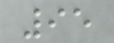95
